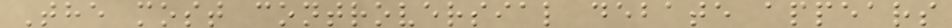The most controversial debate appears
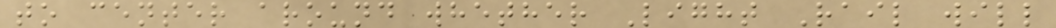to center around whether Light Rail will
